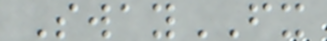SwayFX
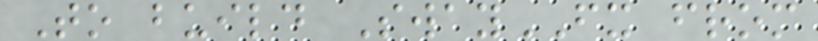To build SwayFX from
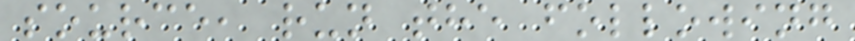source, run the following
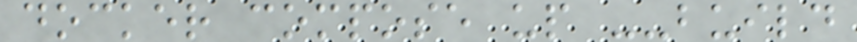docker compose up --build
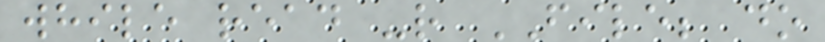while read -r FILE; do
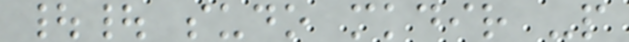|| sudo mkdir -p
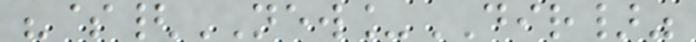"${NEW_DIR}"
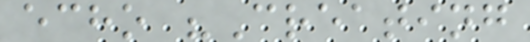echo "Creating
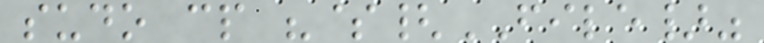sudo cp "${FILE}"
